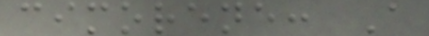cimorene: A
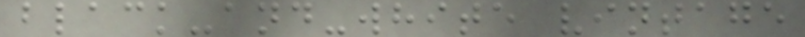black-and-white vintage
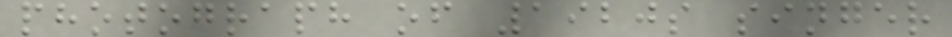photograph of 1920s singer
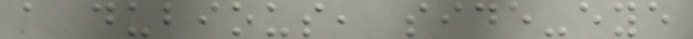a dubious, side-eye
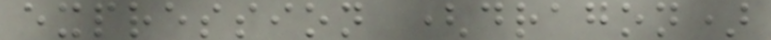expression (dragon)
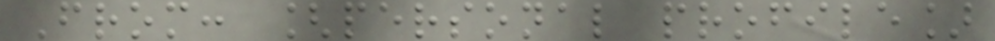From: [personal profile]
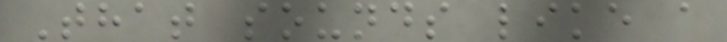That sounds like a
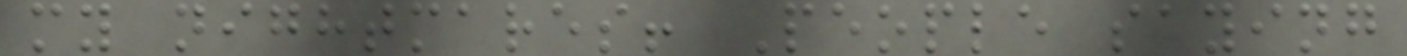my nightmares! People saying
